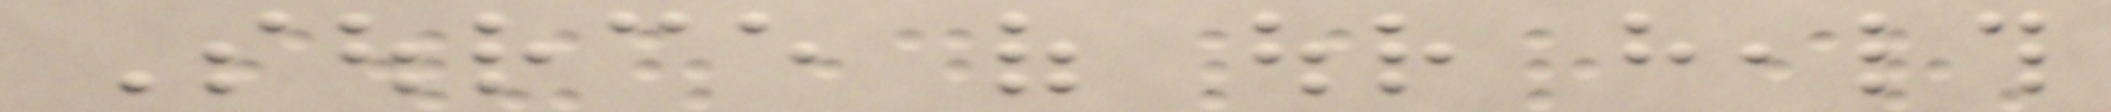Source of our health
